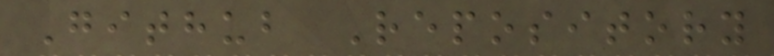Github Repository
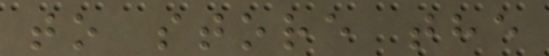to store the
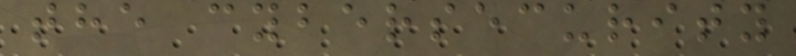the cybersecurity
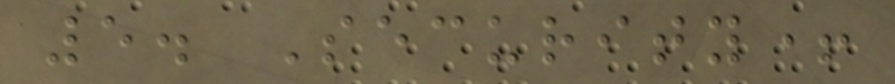5. Security+
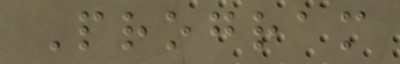Program
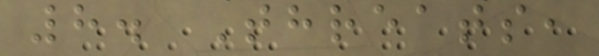8. Threats,
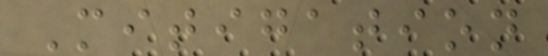Mitigation
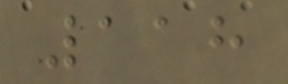118
